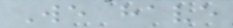We have
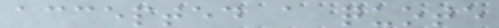accepted a quote
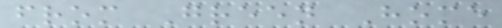from Green Home
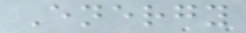Energy
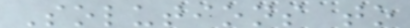Solutions to
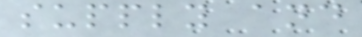supply and
